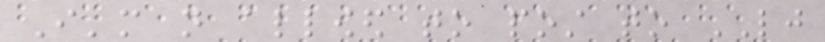I'm not allowed to post to LJ
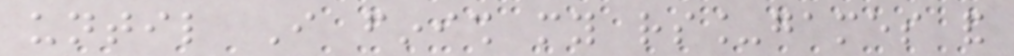until I finish my rs_games and
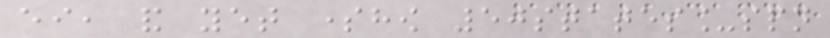either, and yet somehow 50states_spn
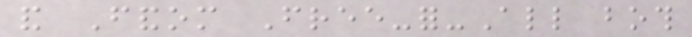and Fandom Free-for-All both
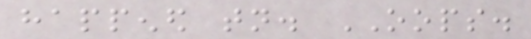happened tonight. OOPS.
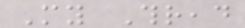My Thread
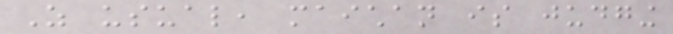As usual, maichan is judging
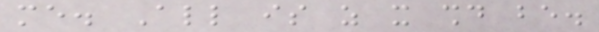me. All is as it should be.
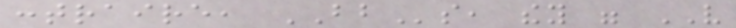contraire, BBs, they were VERY
